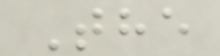The
